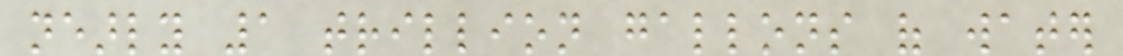nearly 1 trillion gallons of water
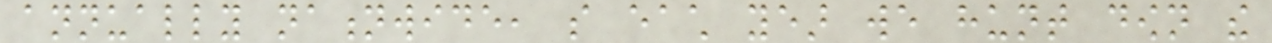annually nationwide, so each year we hunt down the
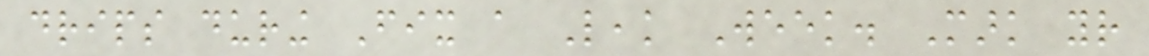drips during Fix a Leak Week. Mark your
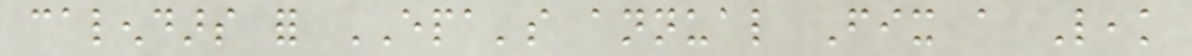calendars for EPA's annual Fix a Leak
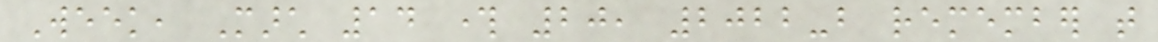Week, March 14 through 20, 2022-but remember that
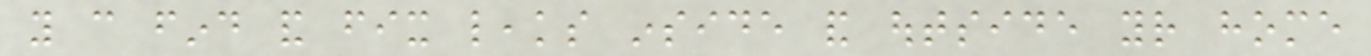you can find and fix leaks inside and outside your home
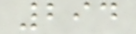294
